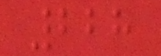228
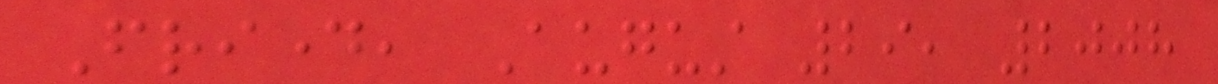Friday, August 29, 2008
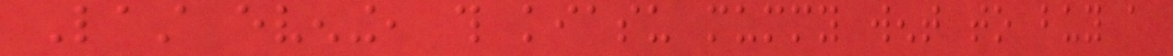Last evening, this kiasu mummy went to buy a
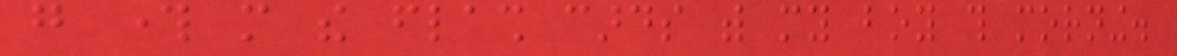go through more the flash cards with my boy this morning.
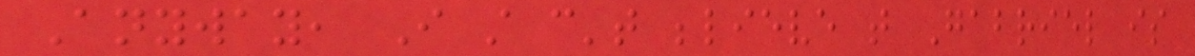Anyway, I still can't believe that Gabriel is
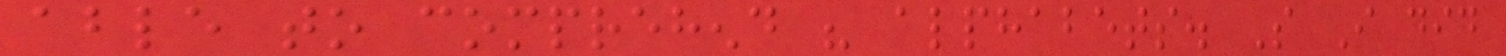able to comprehend his alphabets. So I did
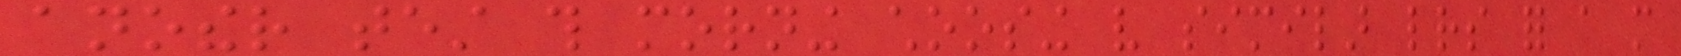another test this morning choosing very similar letters for a more
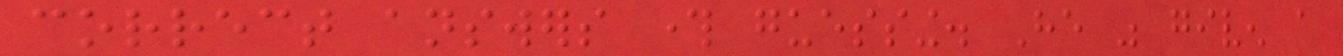correct answers through guessing. He was given a
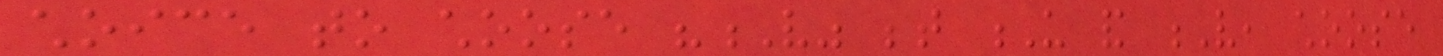choice to choose "V" between U and V, choose
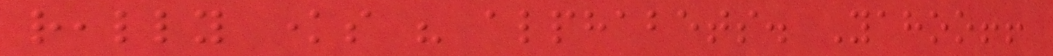really knows his alphabets. Yahoo!!
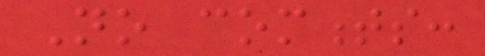No comments:
